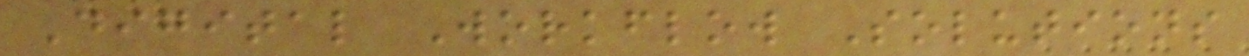Digital Workflow Solutions
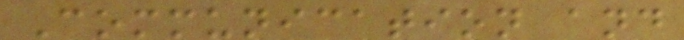Communication and
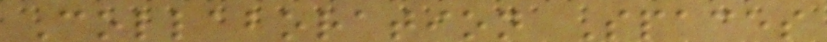Collaboration Spaces
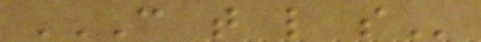C T L S
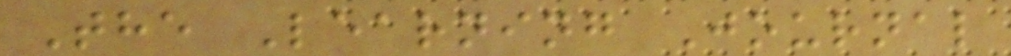The Learning Journal
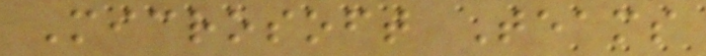Microsoft Teams
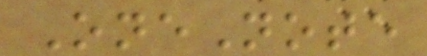OneNote
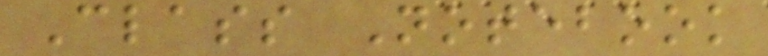Class Notebook
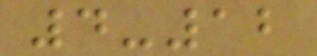4-12
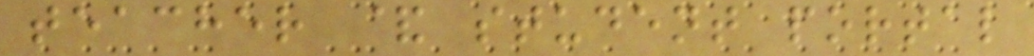teacher & student portal
